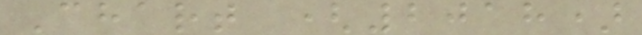Chart (2018)
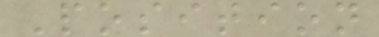Position
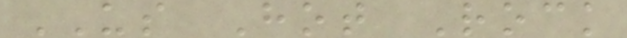US Hot Rock
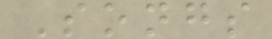Songs
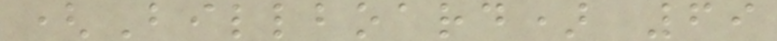(Billboard) 69
